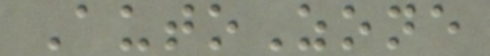AutoZone
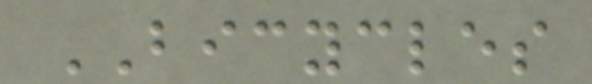BICYCLES
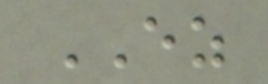EZ
